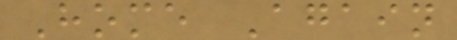Home Again
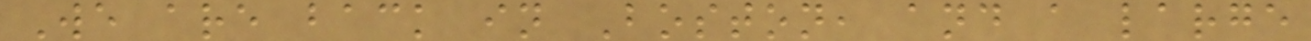We are back in Boston, and a large
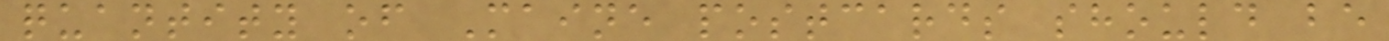quantity of Maine postcards should be
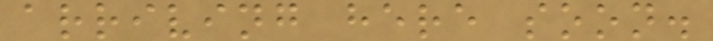arriving here soon.
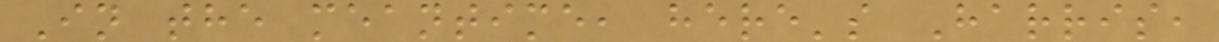In the meantime, here's Harris,
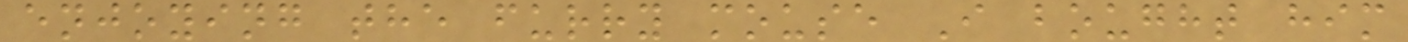enjoying the furry mouse I bought him
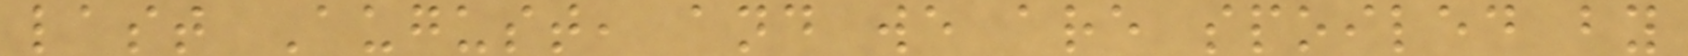last August, and we are spoiled by
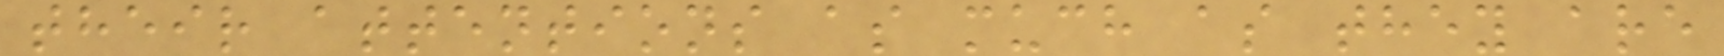their attentions as much as they are
